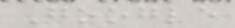Google
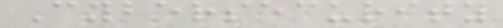Cybersecurity
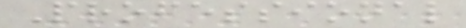Professional
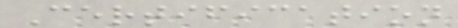Certification
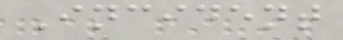Incident
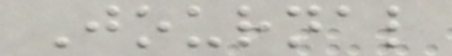Journal
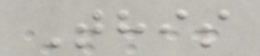This
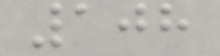108
